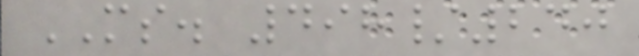MS. 498/240
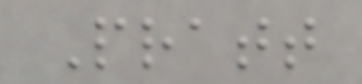Pratt
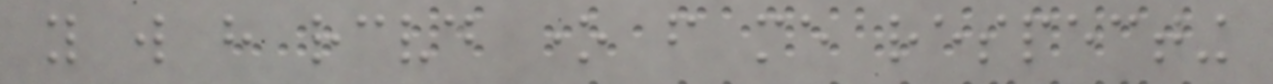you will have received one from me respecting
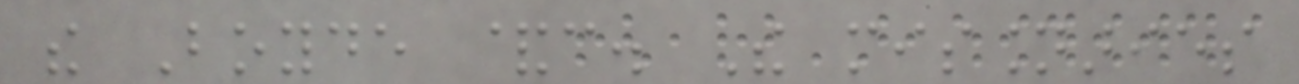the Boyde &c. The missionaries
